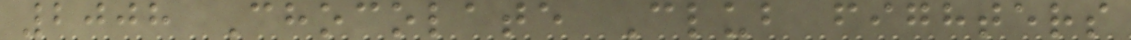2008 Chocolate Club fighters
